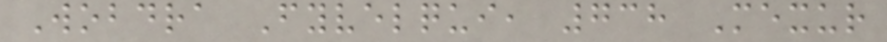Wobdra Fyvelqui, 738 Mexur
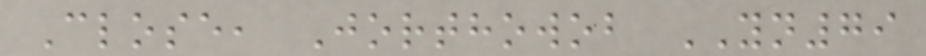Close, Jorthowob YN79
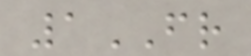1FR
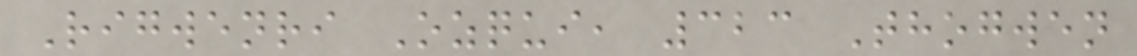Rigwenri Ozqui, 323 Thogwen
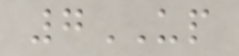7UP
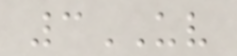3UV
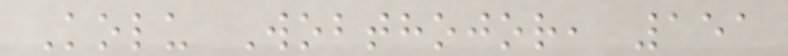Kolu Wobthojor, 151
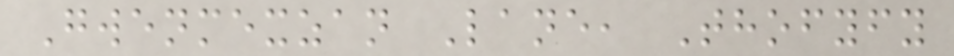Gwenmexzan Lane, Thofyfy
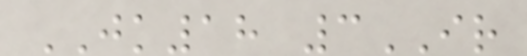JK18 3IR
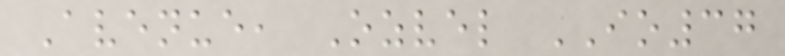Avenue, Ozvel IO37
